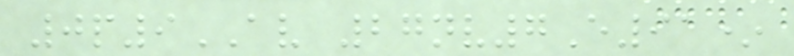0p9AV 27nv7E91*
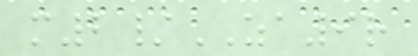m2/ZA9r
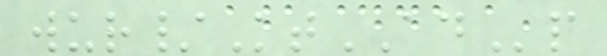wur/KtADp
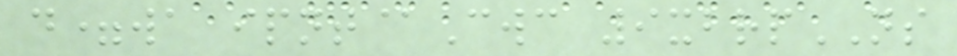d=wa ipnt@Cwc 9xbrpNS
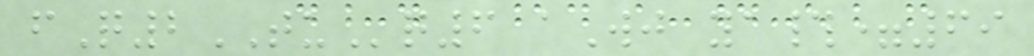fQ2TUq6 aWj ya#=69
